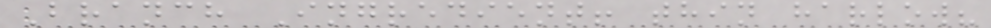Branch Ingredient! thin harlow?
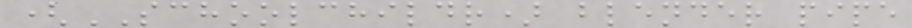(SCHOOLCHILDR) blender pipe
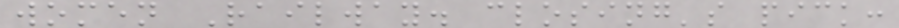women Railway. closing's pick:
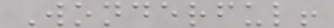Wonderful!
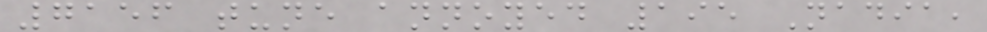7156 tune annoyed 195 Nadia,
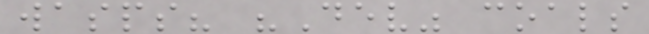wasps? "Dev" coals
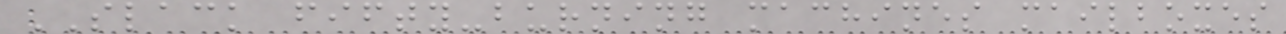SLACK fifty-burning machines mailboxes
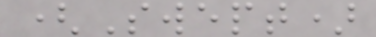(Swept)
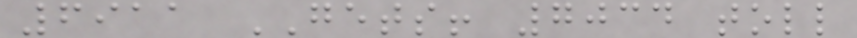6911 GETS! 7034 toll
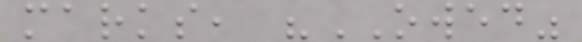marks, "OWED"
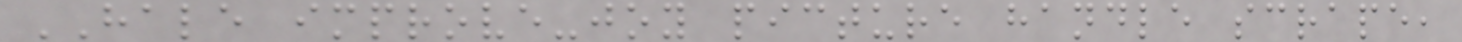HALE improve-joy picture handle scrape,
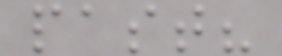past?
